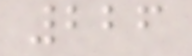226
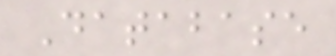Database
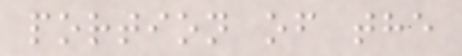portion of the
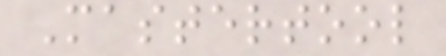Mastertool
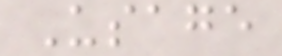Usage
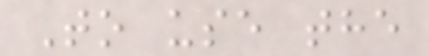To use the
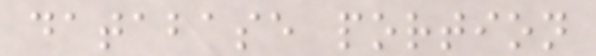database portion
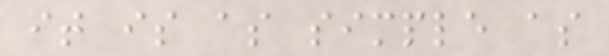it is as simple as
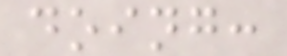doing:
